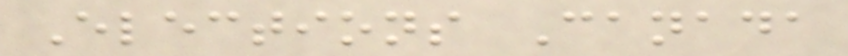Elections Canada
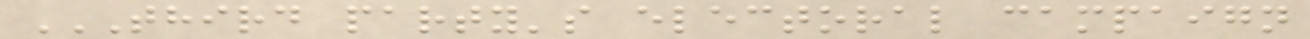THIRD PARTY'S ELECTORAL CAMPAIGN
